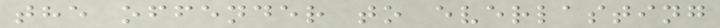the offender to everlasting
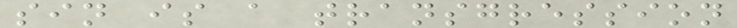sin is a transgression
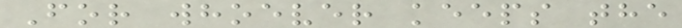For whoever keeps the
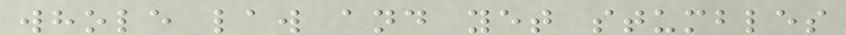whole law and yet stumbles
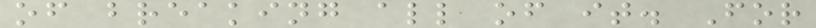of breaking all of it. For
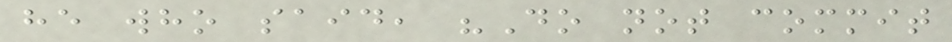he who said, "Do not commit
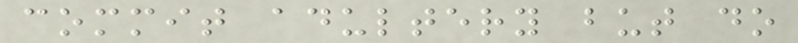commit adultery but do
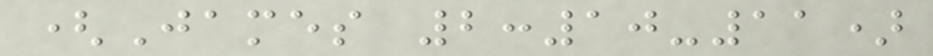(James 2:10-11)
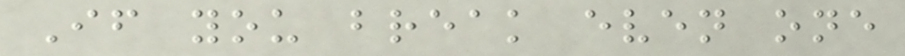If you break even one
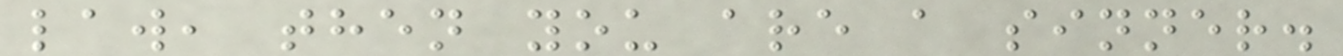law, then you are a sinner.
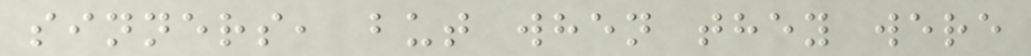sinners, but when they were
